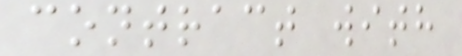contract with
